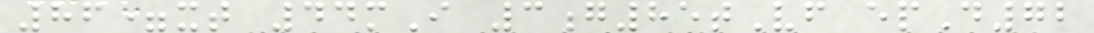86=xt 44mI 3g85tVf epD72
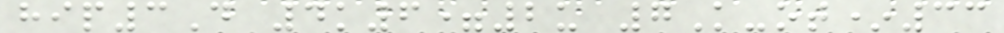hip3D 4k6=2u 7K-ot*33
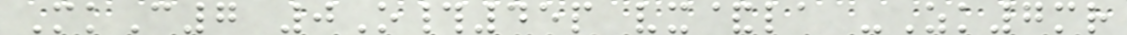MkC7 0O#45p vx&la -Zk7mr
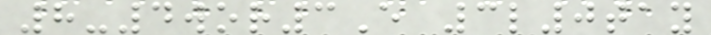8-4wor3E 3l0tay
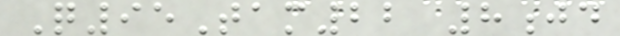Q95Tam22 8jd
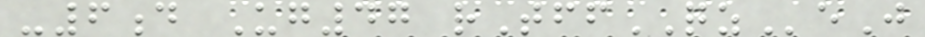-6d Ug47 rTffQZeJ
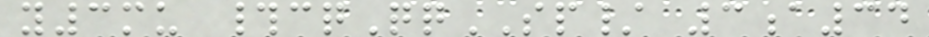y3mu #cqQqSP/ 3a34
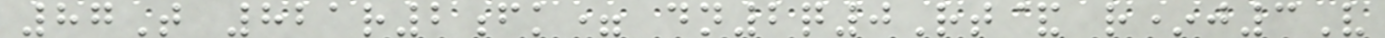87T 821r2fk= dn2q0Rt& r*j3V
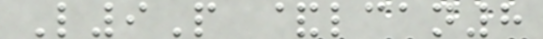L9P &lcan8
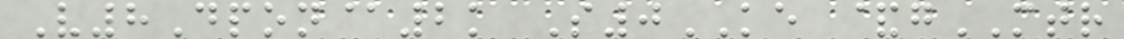V8Dpon@2k S0KE &gMTR
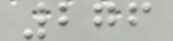276
